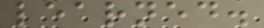learned.
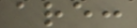are:
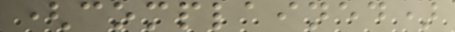(complained)
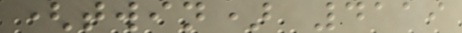(twin) 4119
